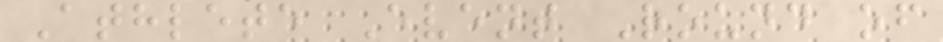Athlete Event Round of
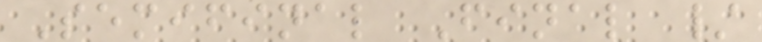Semifinal Final /
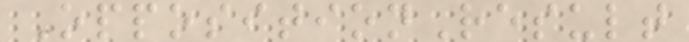OppositionResult
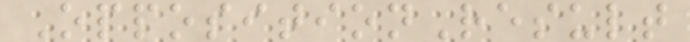OppositionResult
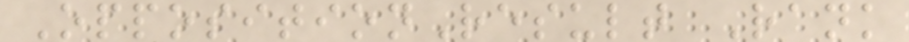OppositionResult Rank
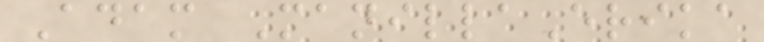Adam ManillaErika
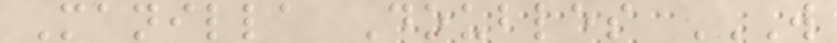Manilla Doubles W
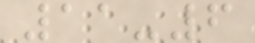11-6
